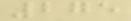275
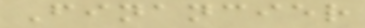Financier
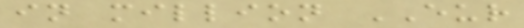in million EUR
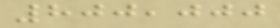800,000
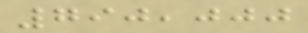790,000
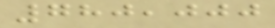780,000
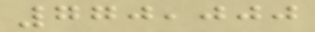770,000
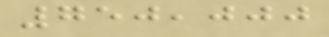750,000
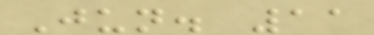Jun. 11
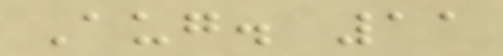Aug. 11
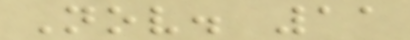Nov. 11
